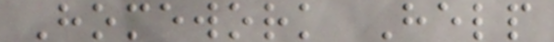Homework Help
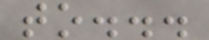to...
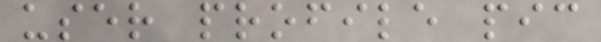user profile pic
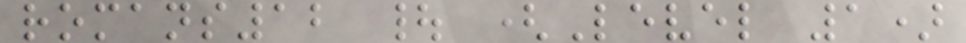romans12 | (Level 1)
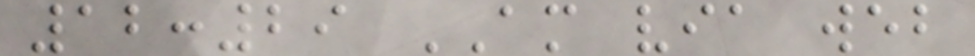12:29 AM via web
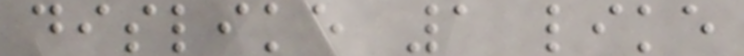dislike 1 like
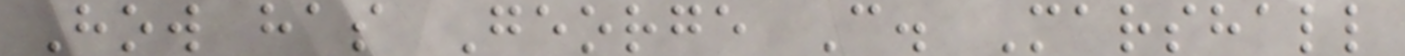How has George C. Marshall
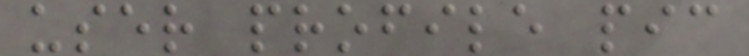user profile pic
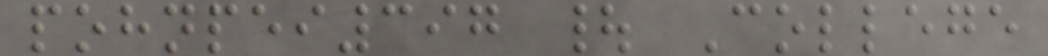pohnpei397 | College
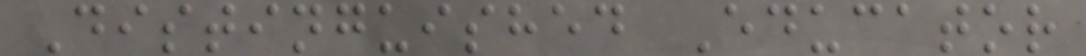Distinguished Educator
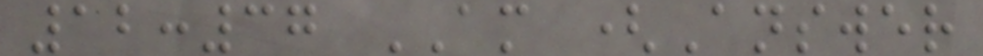12:37 AM (Answer
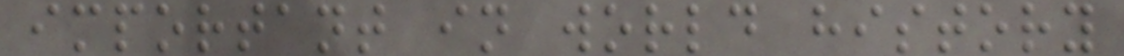important in world history
